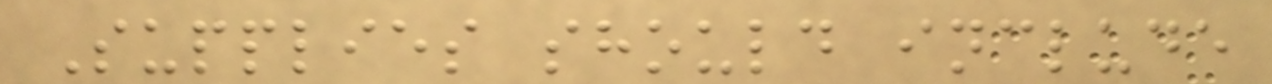Supplies should include
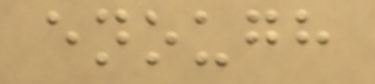enough
